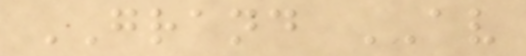GRAND AV
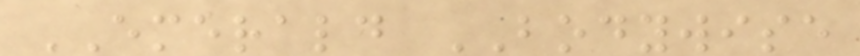EMERALD BODYWISE
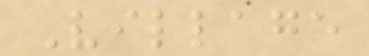Village
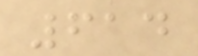614
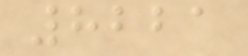8221
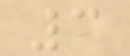3
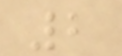2
